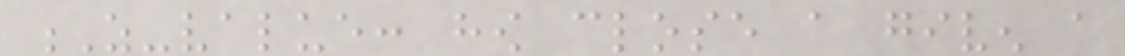Z-value: how close a given a
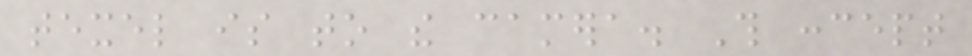texel is to the camera. This concept
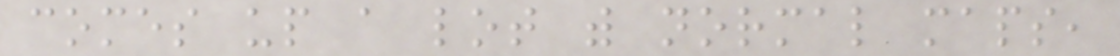comes up a lot with normal maps,
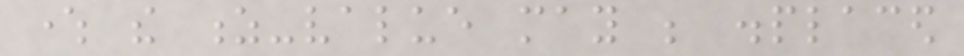where the z-value may be displaced
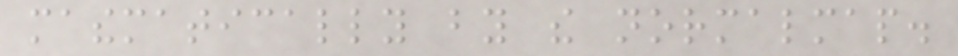mathematically by the normalmap.
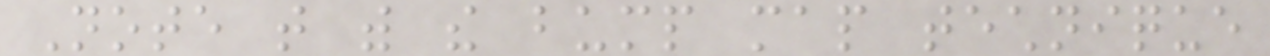Note that with the bump map technique
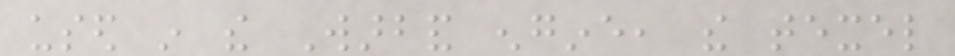used in the Warband engine, the texel
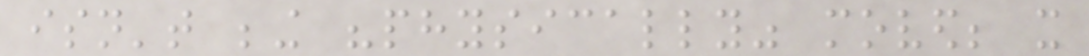isn't being "physically" moved; it
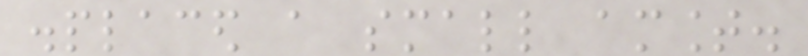displaced a small amount.
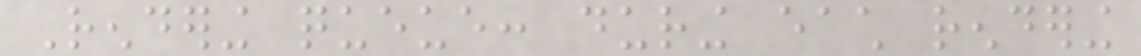Rendering queue: during each rendering
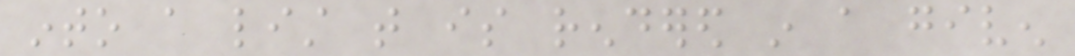into a list that is rendered in a given
